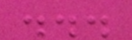...
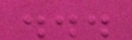...
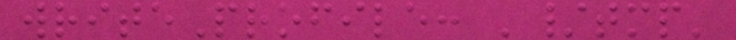writeProfile: '/tmp'
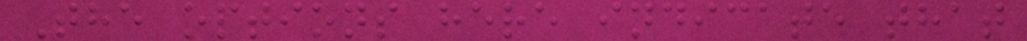The options here indicate that
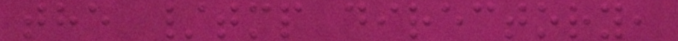the /tmp directory,
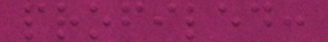profiled:
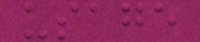usage
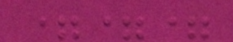===
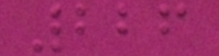226
